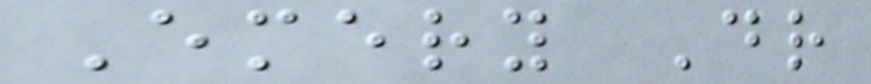Emery Dr
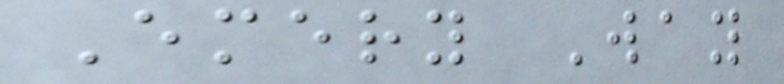Emery Way
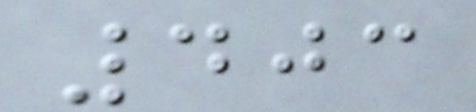403
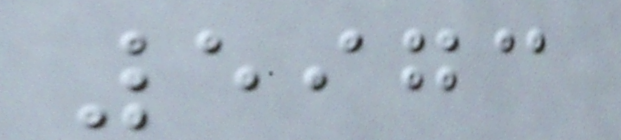5973
